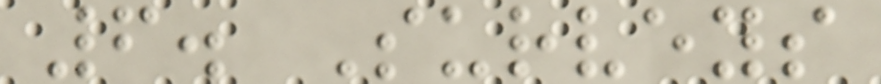6. Surveys
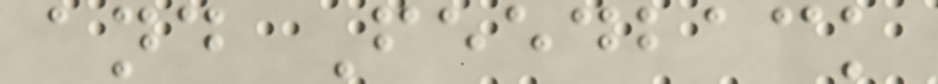and Feedback
